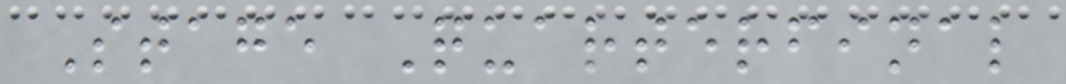Stage Quarterfinal
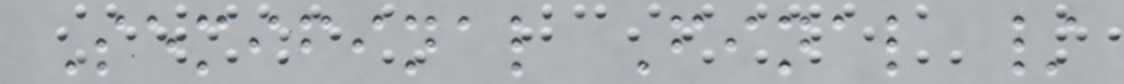Semifinal Final /
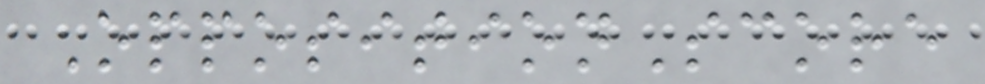OppositionScore
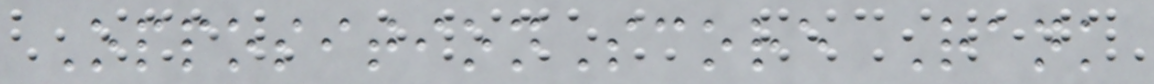OppositionScore Rank
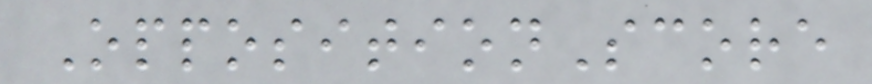OppositionScore
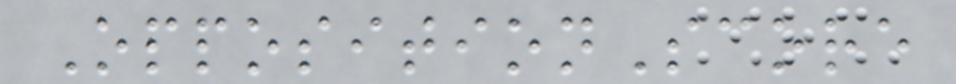OppositionScore
